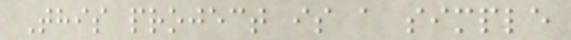This project is a simple
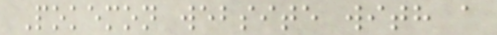Pokemon website with a
